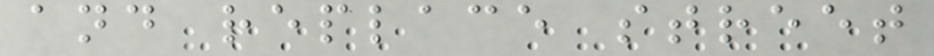and replace street
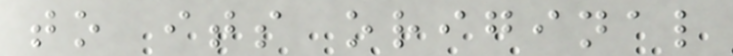to its original
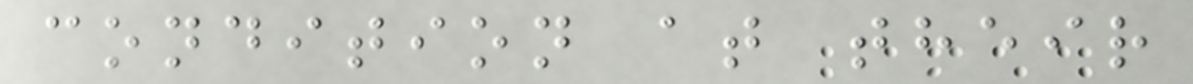condition at their
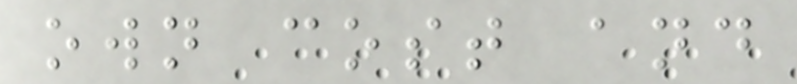own cost and
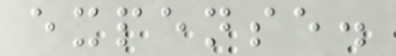expense.
